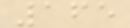165
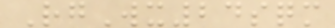RgWx24sqm
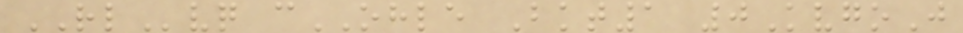RLvq cOHLE Bkt1 0KvgoJ
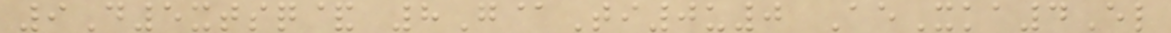9D5xtsq& 8G@Ti0u0 AeXka4El
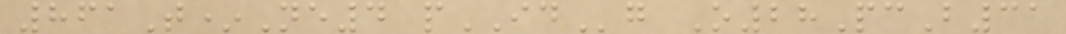861T*Ne4 pIDg O28PcB31
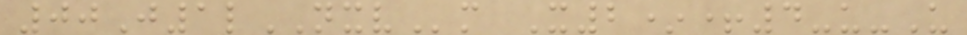00J1lNXVm X2*+4-u-U
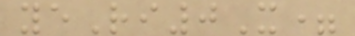yeRi0X=
